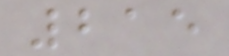215
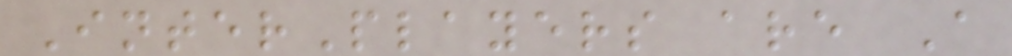InterPlayers are A
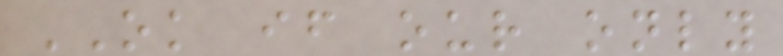OK if our only
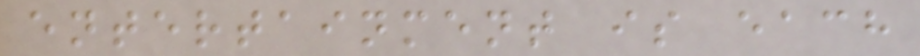entertainment is each
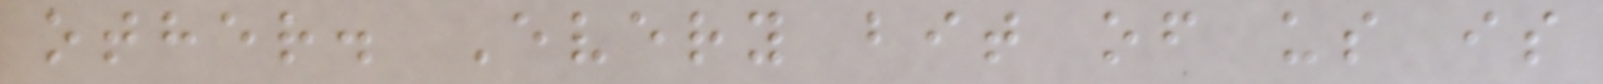other. Every bit of us is
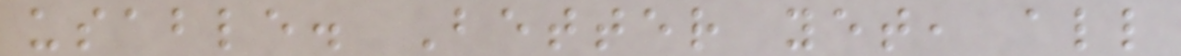usable. Better yet, all
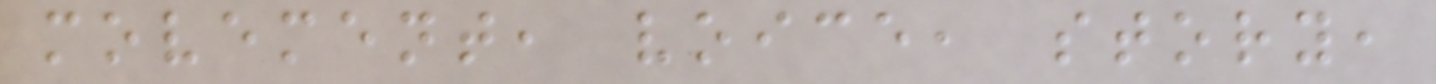movement, voice, story,
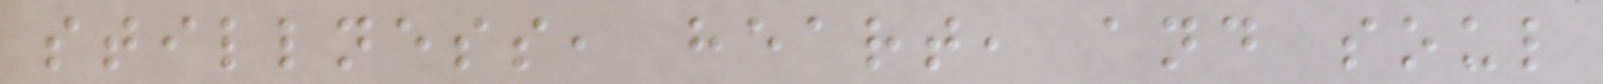stillness, heart, and soul
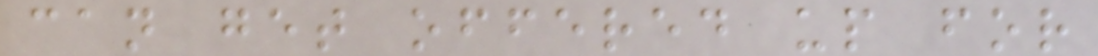can get offered up for
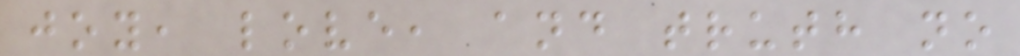joy, love, and truth no
